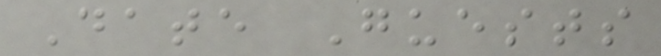Date Guests
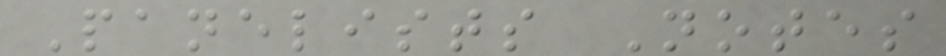Panelists Notes
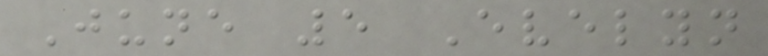June 5 Evelyn
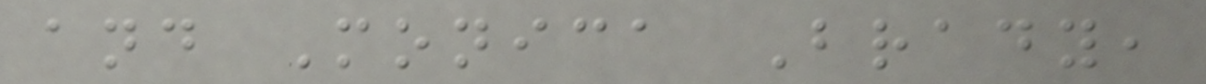and Monica Brady,
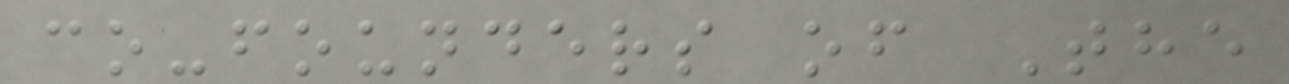co-founders of The
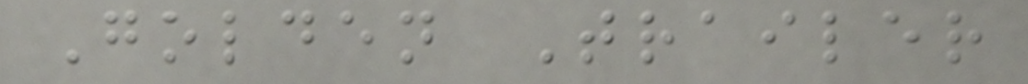Golden Trailer
